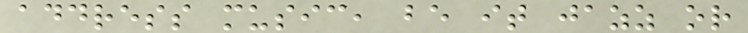address music, be it jazz or
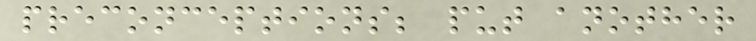preconceptions; put another
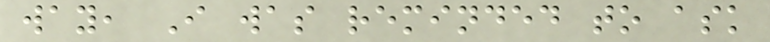way, I was reminded to ask
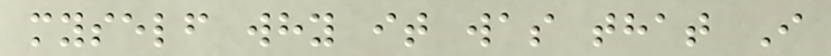myself why it was that I
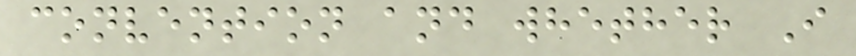convention and whether I
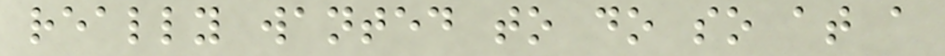really wanted to do so at a
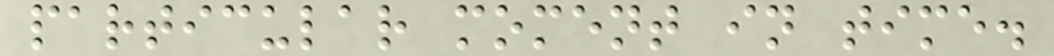particular moment in time.
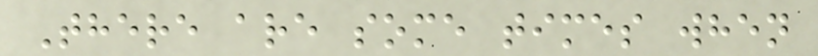There are some times when
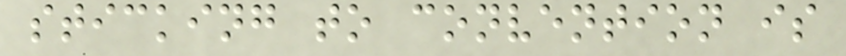sticking to convention is
